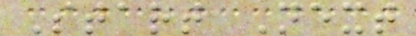Start Next
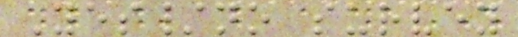Yes/no survey
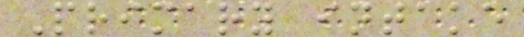Primary intake
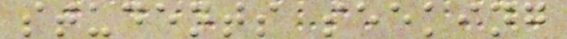students seeking
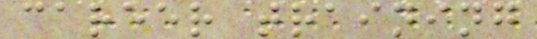career training
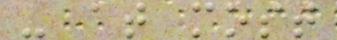- at most
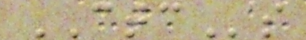CTCs
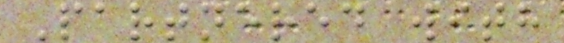Partnered with
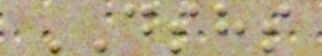DSHS
